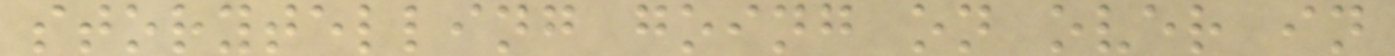storytelling going on over in
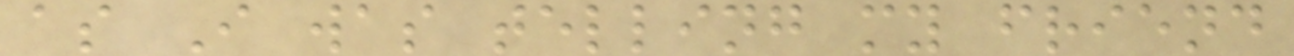as I was telling my friend
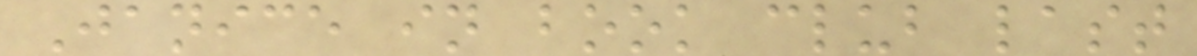Janice in book club last
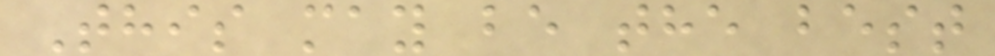This may be the best
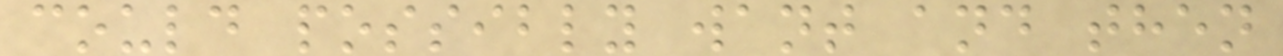could possibly want and then
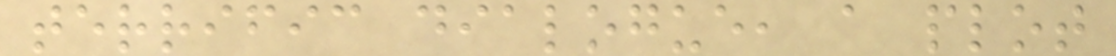terrific dialogue, a plot
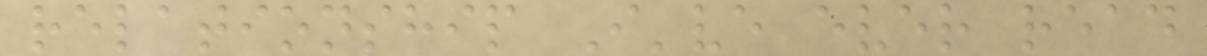relationship I've ever read
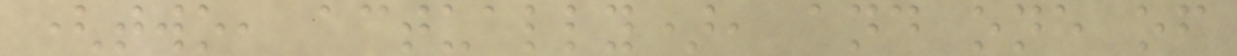(two, actually), and one of
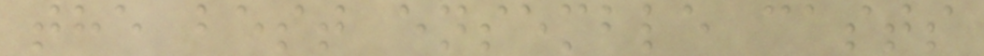the best ensemble casts
